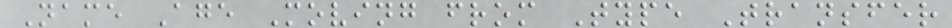Name Age Moving from Type Transfer
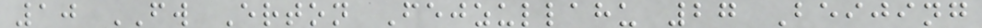10 FW Erton Fejzullahu 27 Beijing
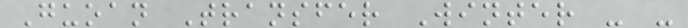Guoan Transfer Winter - -
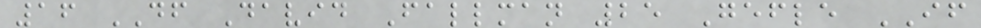16 DF David Fallman 25 Gefle IF
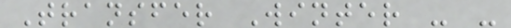Transfer Winter - -
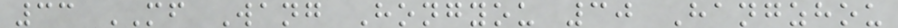33 MF Wang Hongyou 30 Hangzhou
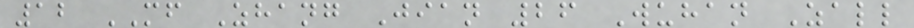12 MF Zhang Jian 26 Wuhan Zall
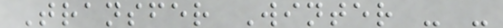Transfer Winter - -
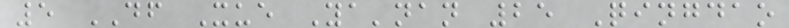5 DF Xue Ya'nan 25 Qingdao
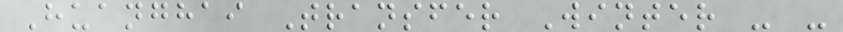Huanghai Transfer Winter - -
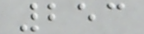253
